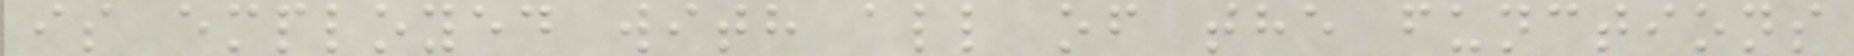is employed with all of the functions
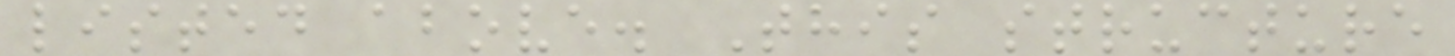listed above. This structure
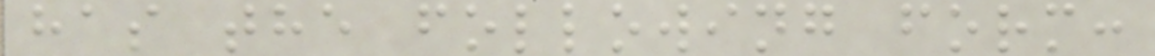has the following form:
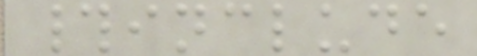#include
